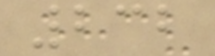232
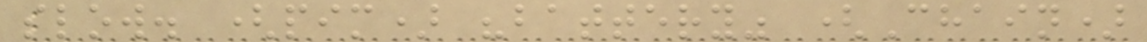slow. (pim) "battery" (Chain)
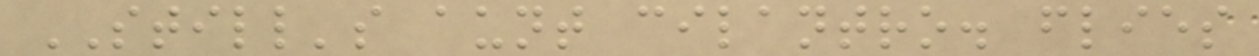STILL's aunt cilantro. flies
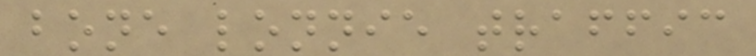bone lonnie traffic
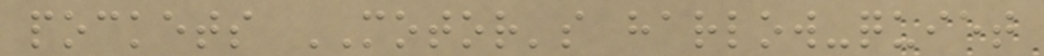pockets MOTOR's harlow-quiet
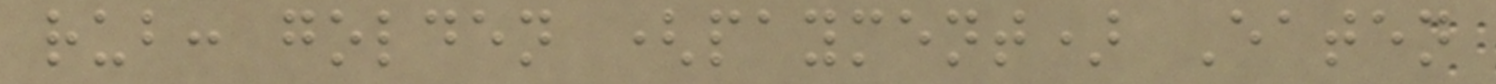rub: golden (payment) Eaten
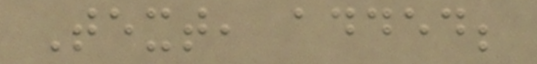Text, added;
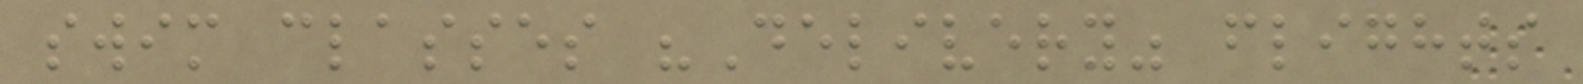swim classes "Delivery" flights
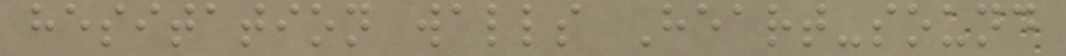hesitation walls Heart-sound
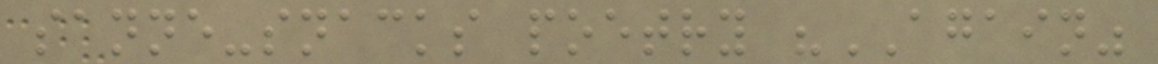sanne-snacks poetry "AGAIN"
